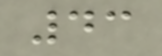43
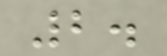2.
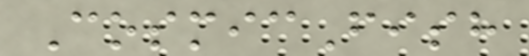CosmicFish
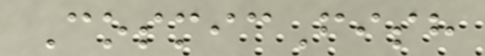CosmicFish
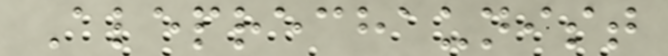Aleprechaunist
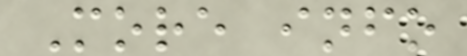More info
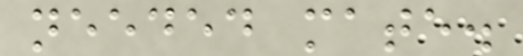needed mate.
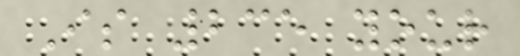Is 235 your
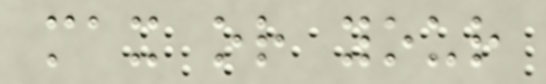max or your
